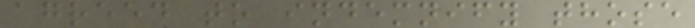agreed to indemnify those
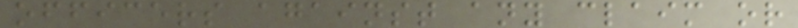officers against any claim or
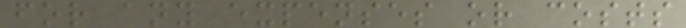for any expenses or costs
